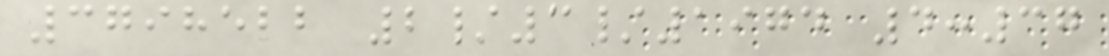3798522 2/3/1974 4:37
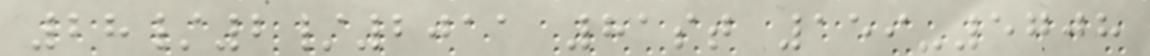28/2/2011 81st 159-5708
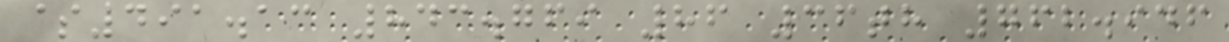$491.13 843.769 86 36th 762.946
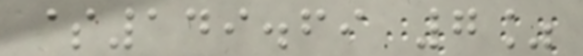$149.69 7%
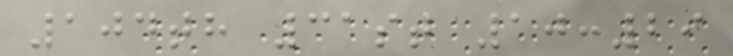104th 31st 10:29
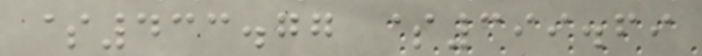$433.77 $399.69
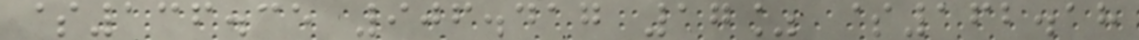$136.35 906.417 17% $162.18
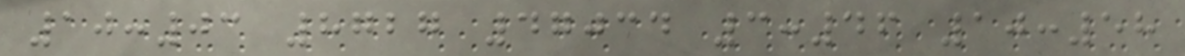10:03 8727 47034 3:46 10:58
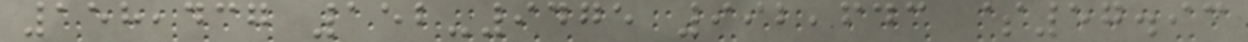158,437 152-9475 992,643 $57.93
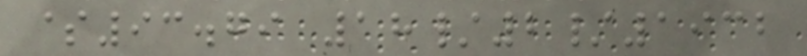$93.79 18/2/1932
